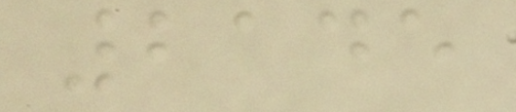2145
